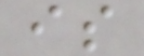is
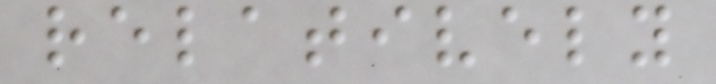relatively
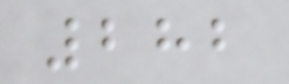282
